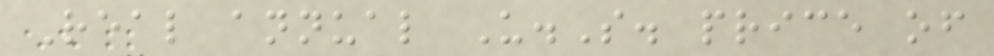Real annual U.S. price of
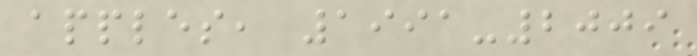apples, 1991-2009
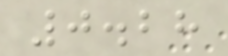0.28
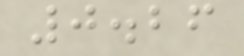0.26
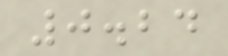0.24
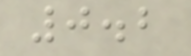0.2
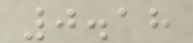0.18
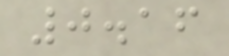0.16
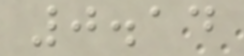0.14
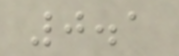0.1
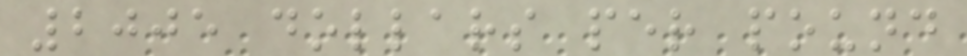2005 dollars per pound
